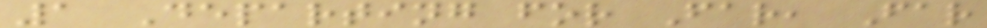1 Departing for Far, Far
